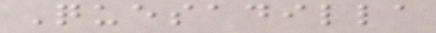Quesadilla
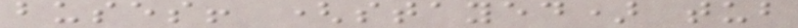buses! (stayed) tub
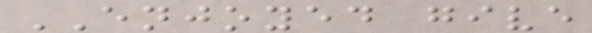ENJOYED give
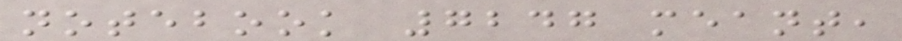notebook 7247 meant,
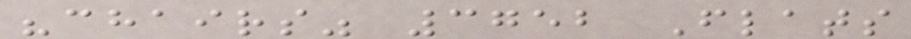"chairs" 3752 Flats
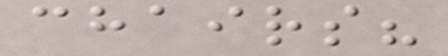chairs?
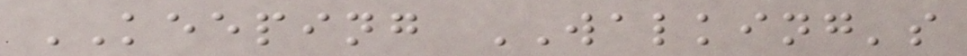KEEPING WALKING's
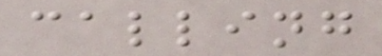calling
